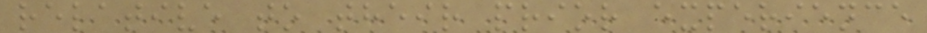relative to their prior experience
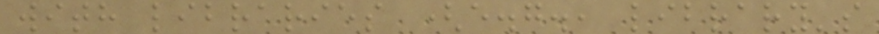with libraries (e.g., library's
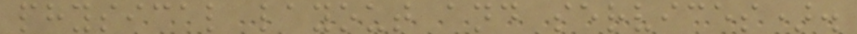physical layout and services).
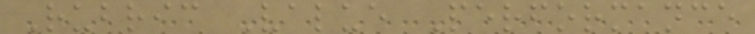Rubric Value Performance
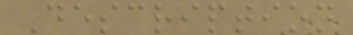Description
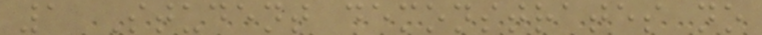1 Student demonstrates no
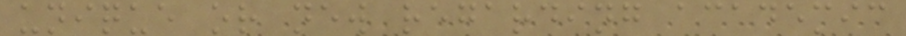unique or new regarding academic
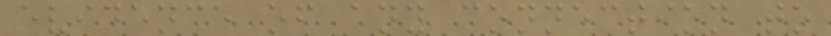evidence of any connection to
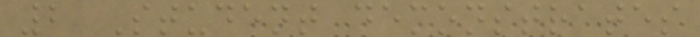2 Student demonstrates
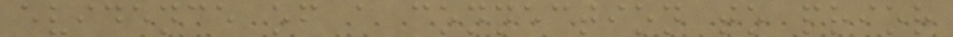evidence of a connection to prior
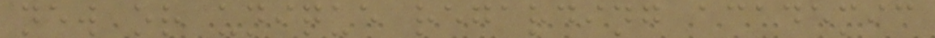new or unique regarding academic
